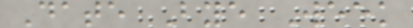Date Bye Week
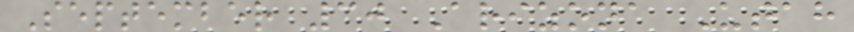September 30 Arizona Utah
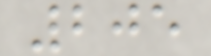205
